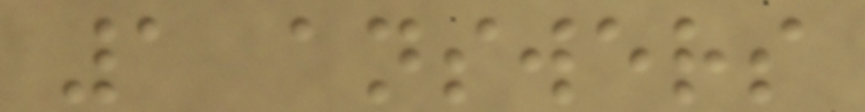1 answers
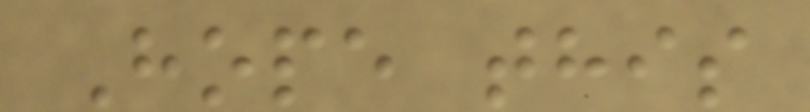Hope this
